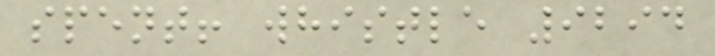spent! whistle 9294
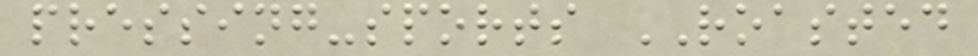pressing-sports ROASTED
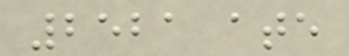2521 ate
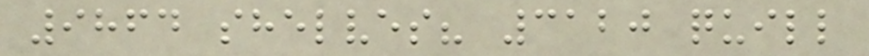9864 shelves? 3120 quill
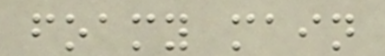foamy main
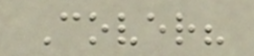Cover?
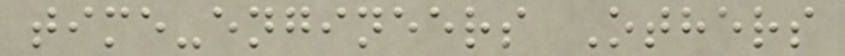time-engineers Others
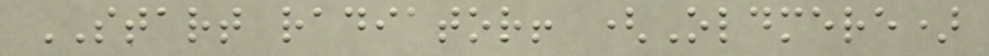START radiator! (Oldmere)
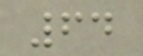64
